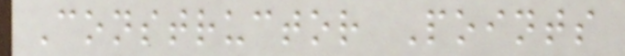Constructor Points
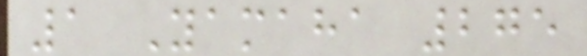1 Yamaha 275
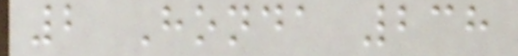2 Honda 238
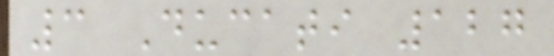3 Ducati 127
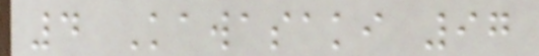4 Kawasaki 97
